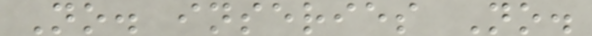No. inseries No.
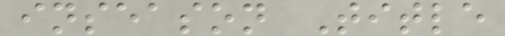inseason Title
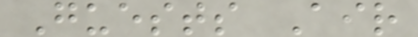Guests Air
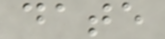date
